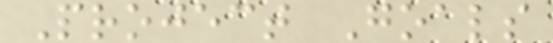Project Goals
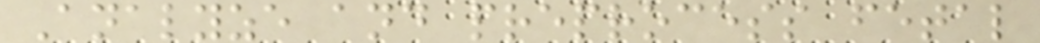Analyze and preprocess fetal
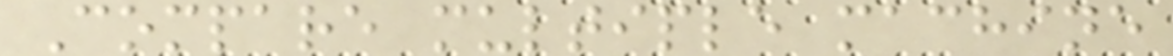Compare multiple machine
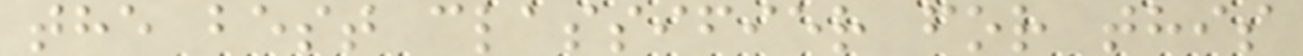the best classifier for this
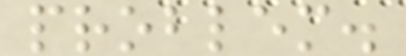problem.
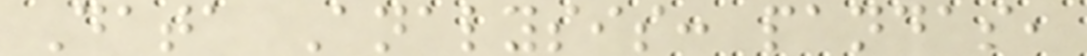Data Analysis: pandas,
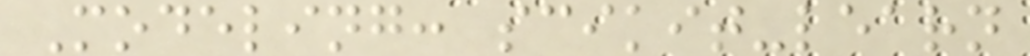Modeling: scikit-learn
